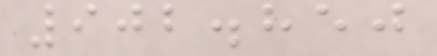902.850
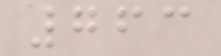763
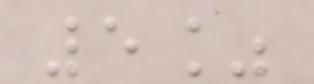5%
